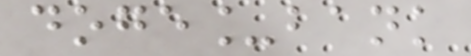doge_bank
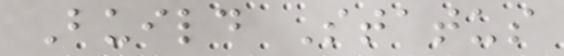Build Status
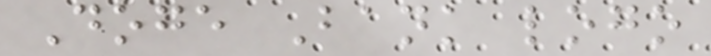Doge Bank logo
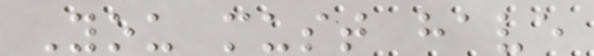You must have
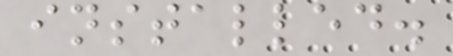installed.
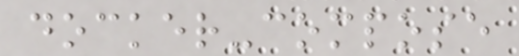docker-compose
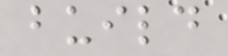build
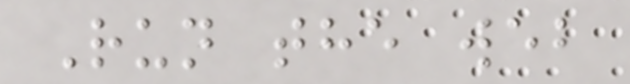Run the web
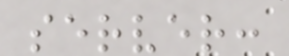server:
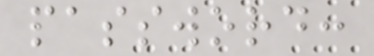password:
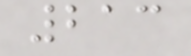213
